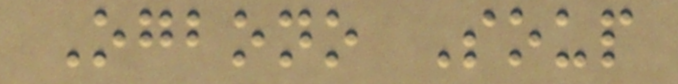Ogbono Soup
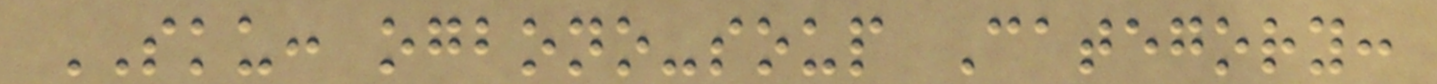SKU: ogbono-soup Category:
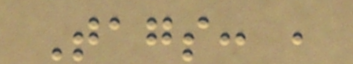Tags: ,
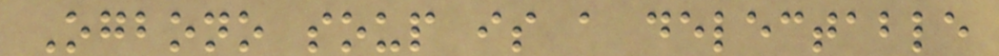Ogbono soup is a delectable
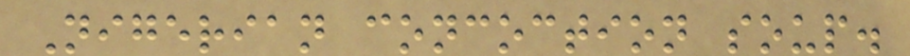Nigerian concoction soup.
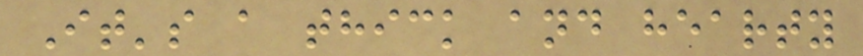It's a thick and hearty
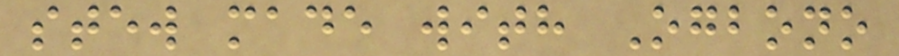stew made with Ogbono
